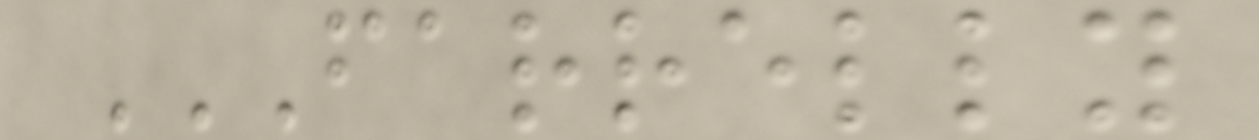FARRELLY
